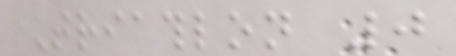Triathlon 0
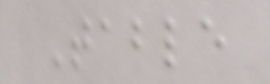Table
